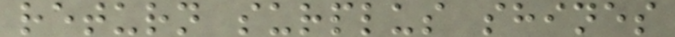return surplus shines
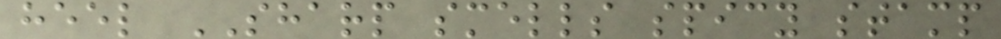heel SHARP smells spicy stamp
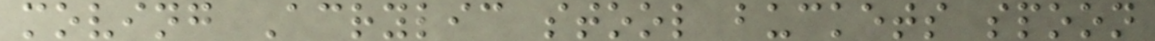moving Acrylic stool buckets spoon
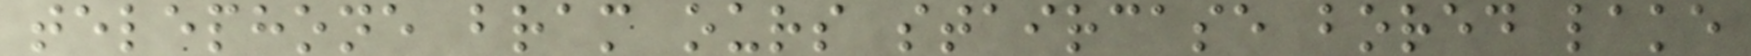telephone bram ours staircase bored lake
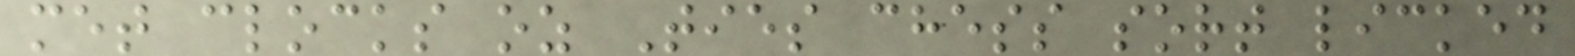met clocks oz Ties chess sort licked
